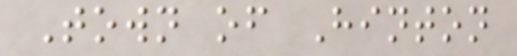Town of Hinton
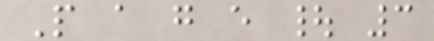P a g e | 3
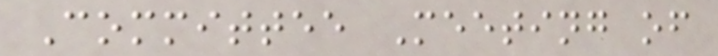Committee Meeting of
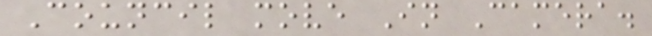Council move In Camera.
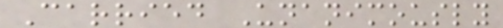Carried Unanimously
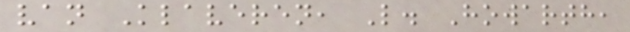van Klaveren, L. Howarth,
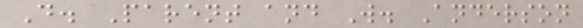D. Parent and W. Anderson
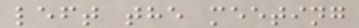left the meeting
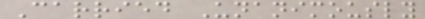Carried Unanimously
